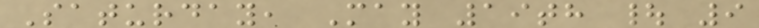Saturday, May 19th | 9
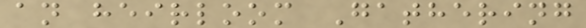an heirloom Gathering
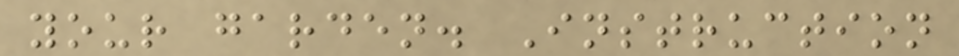your garden. Instruction
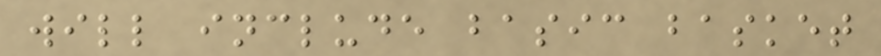will include basic basket
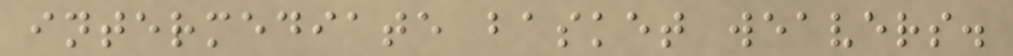intermediate basket weavers.
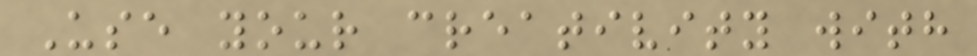Use your creativity with
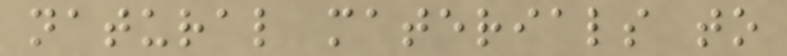natural materials to
